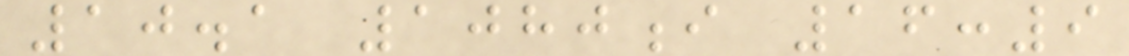10.1 1080i 16:9
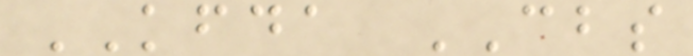KFDA CBS
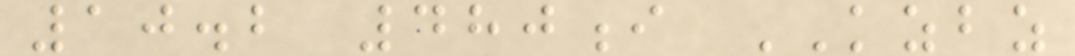10.2 480i KZBZ
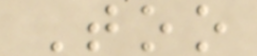Too
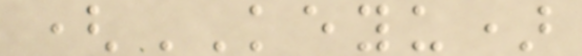(KEYU)
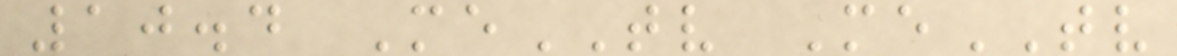10.4 MeTV MeTV
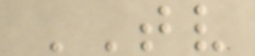TV
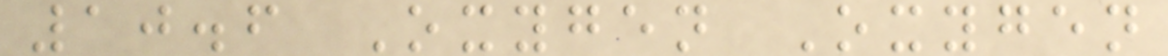10.6 Oxygen Oxygen
